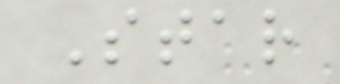Star
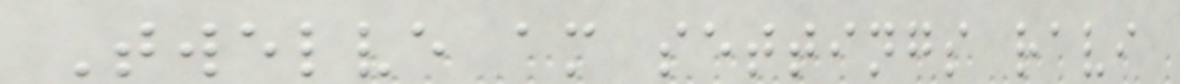Twelve am settings ravi
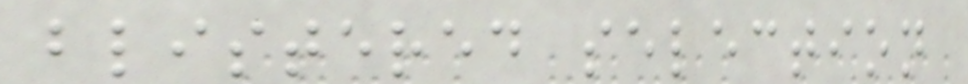blistered selection
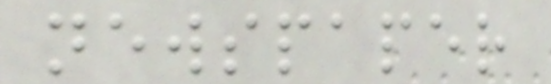newspaper
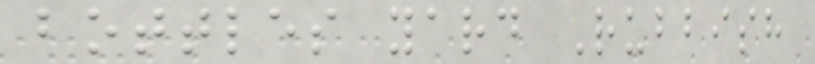bottles yard Rubbish
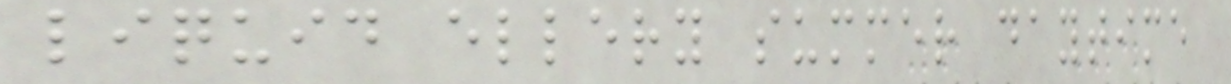liquid ellery summer daytime
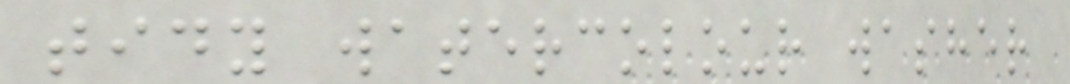tidy watercolour washer
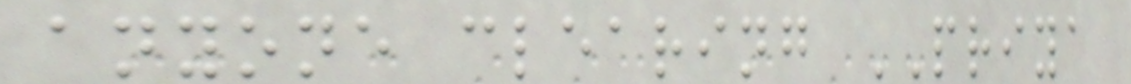anyone clearing PRIYA
